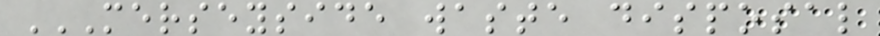MERSEYSIDE WASTE DISPOSAL
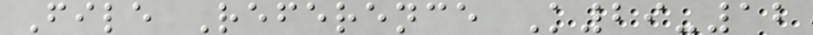File Reference K29-12
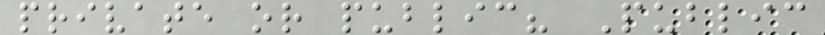private or public? Public
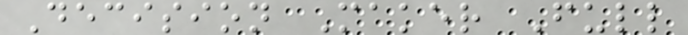Decision Maker Full
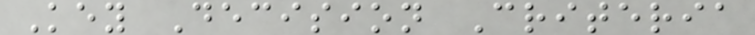Key Decision Criteria
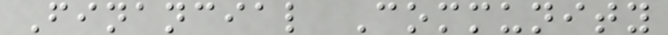Financial Community
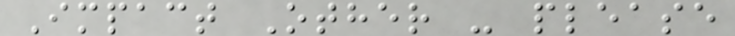Impact Other - please
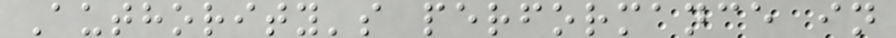Authority's performance in
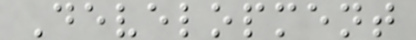Development
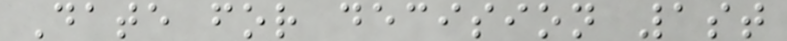Date for decision 1st
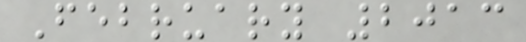February 2013
